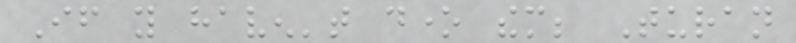If you haven't done them; Turan
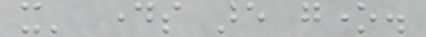it' days are gone.
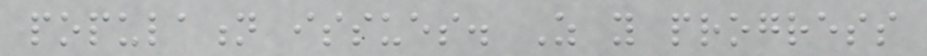population issues. As you progress
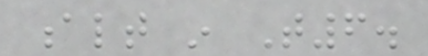alt in T6.
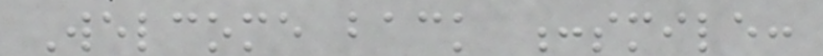Welcome back :smile:
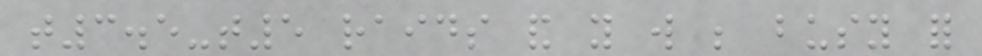t3.5-t5 raids and you will be busy for
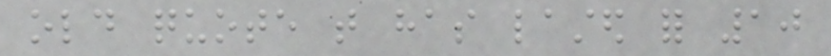old quote that has lasted for 10
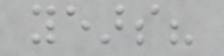years?
